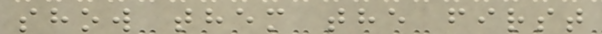show them the first
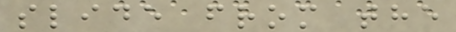slide from the
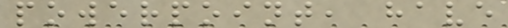powerpoint, have
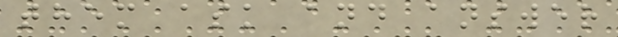them ask and answer
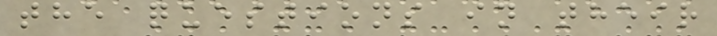the questions in their
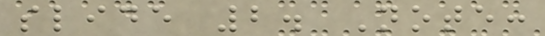slide 2. Note:
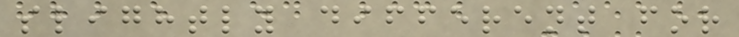slightly different for
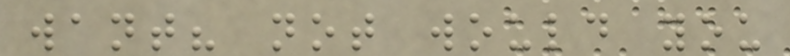want? not would you
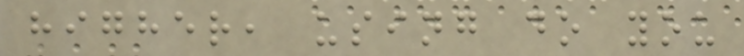higher, using do you
